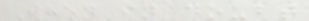When in doubt
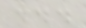...
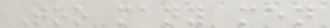Too many men
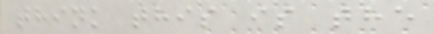think this is the
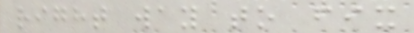right way to fix
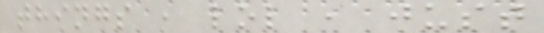things , lol , just
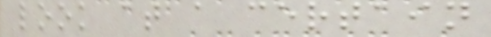look at a certain
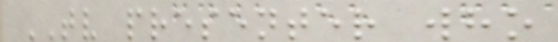TV presenter who
